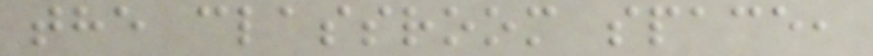the classroom space,
